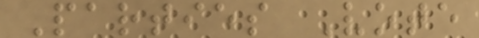Parties Vote
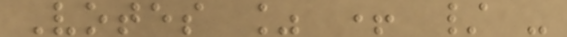Votes % + / -
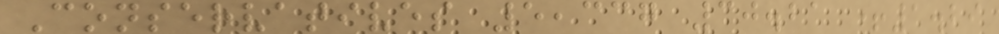Conservatives 5,337 30.21 +1.29
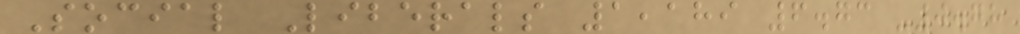Social Liberals 1,189 6.73 -0.78
